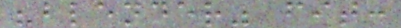"blender" fit:
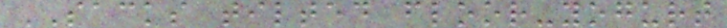SACKS tilted floor-yogurt
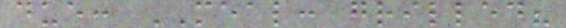due: MEAL: grilled?
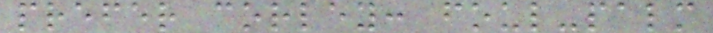prefer corley: foul-palm
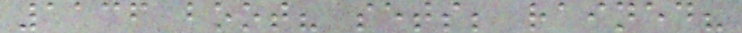1136 boot? sets; rained?
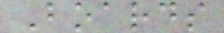Boards
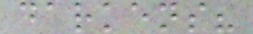darkens?
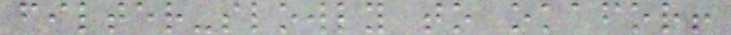filter-slowly to okafor!
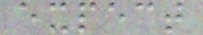expect
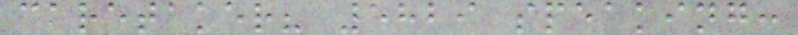caretaker? 5829 speaking:
